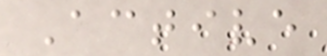Active
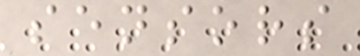sensors
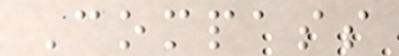Compass
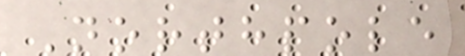Northpole
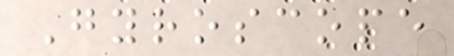Gyroscope
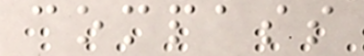compass
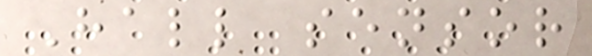Hall sensor
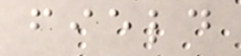field
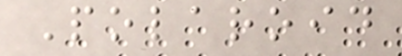Polaroid
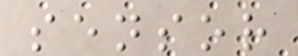sensor
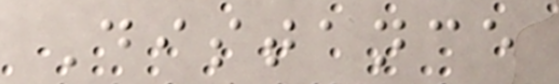Distance
